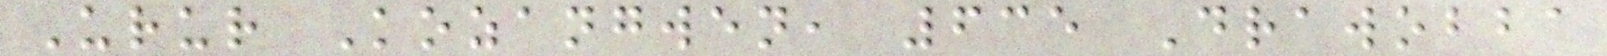Urur Kozangwen, 635 Drawobba
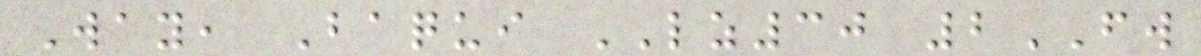Way, Baqui LZ30 2FW
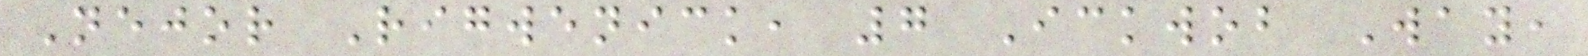Nejor Rigwenick, 7 Ickwob Way,
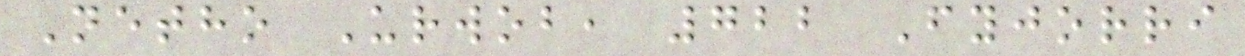Netho Urwob, 722 Fyjorri
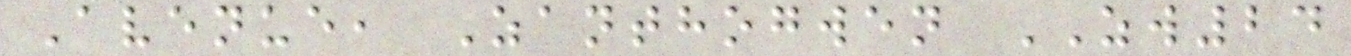Avenue, Zanthogwen ZW24
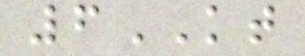6KT
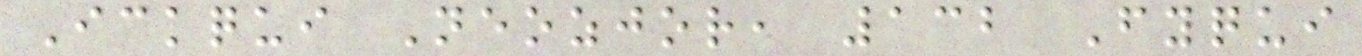Ickqui Neozjor, 132 Fyqui
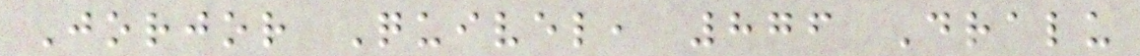Jorjor Quivel, 876 Dralu
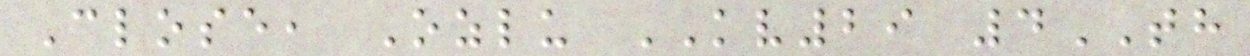Close, Ozlu KV29 4TH
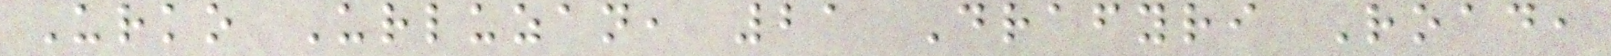Urko Urluzan, 21 Drafyri Road,
